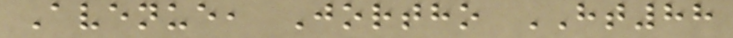Avenue, Jortho HT88
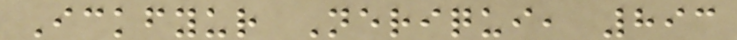Ickfyur Neriqui, 893
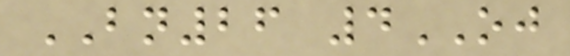BN26 4OJ
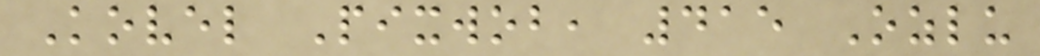Kovel Pixwob, 415 Ozlu
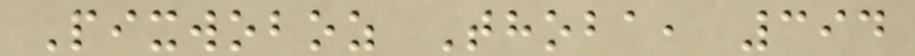Pixwoboz Thoba, 394
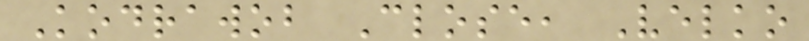Kodrawob Close, Velko
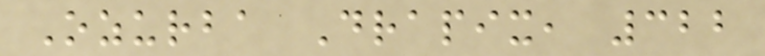Ozurba Drapix, 322
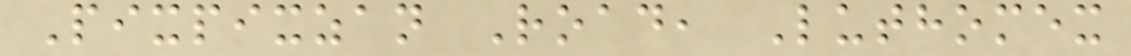Pixpixzan Road, Luthomex
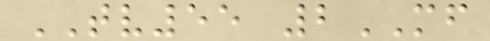TV55 2MF
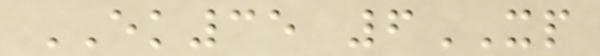EK35 6XP
